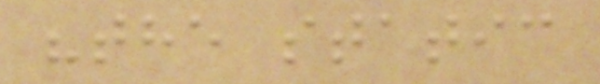"the static
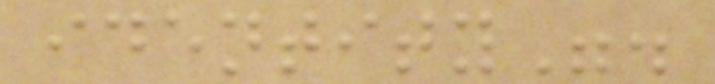identity".
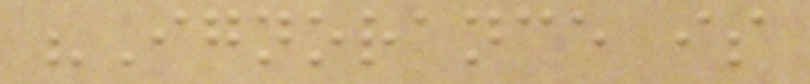"Ignorance is
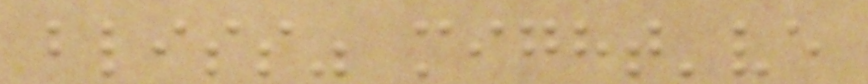bliss" might've
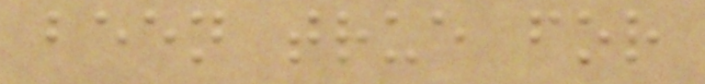been true for
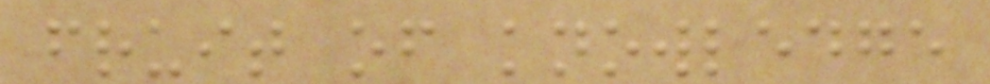fruit of knowledge
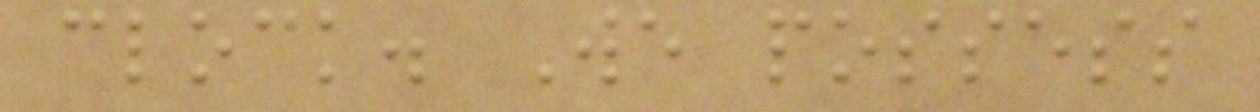clock. We possess
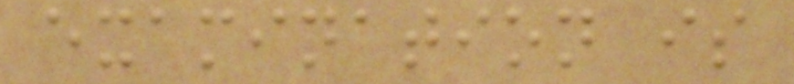examination is
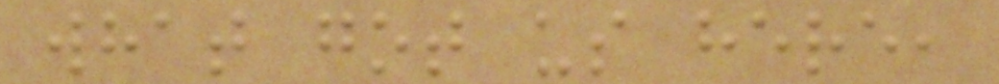what got us here,
